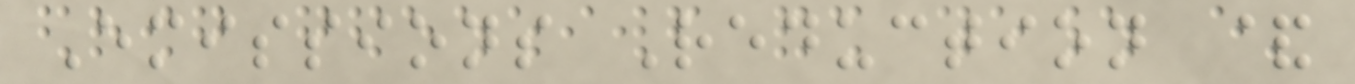Emissions Reduction &
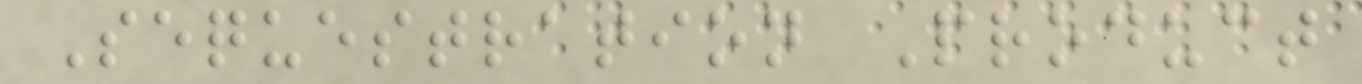Sequestration Product
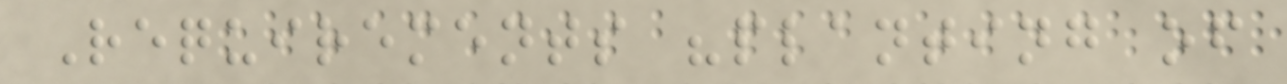Requirements "planting of
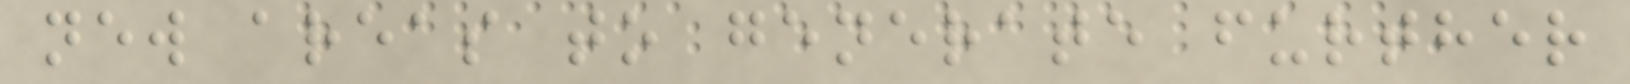new areas to generate further
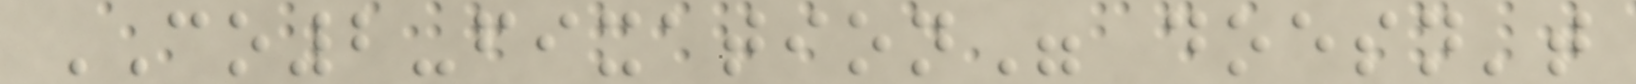CO2-fixation" doesn't
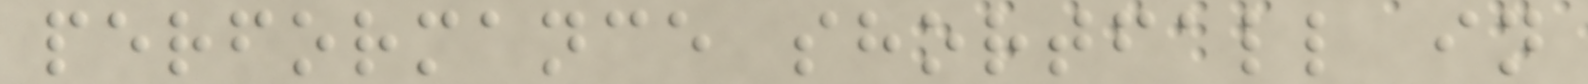performance shortfall in
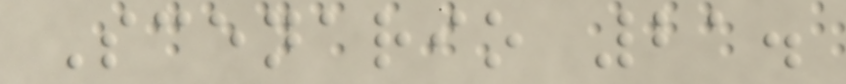Scenario 21.
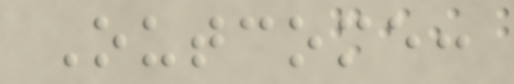Outcome:
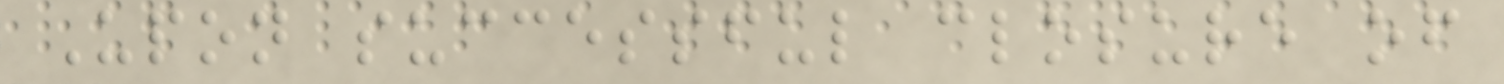Upon successful closure of
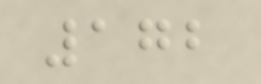172
